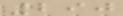290
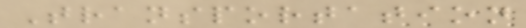Transportation
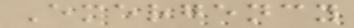Emergency
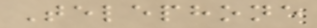Telephone
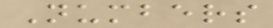Numbers
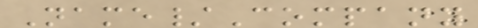Name/Company
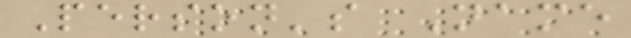Person's Name
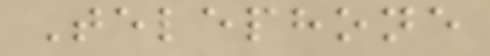Telephone
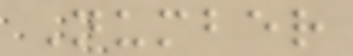Number
